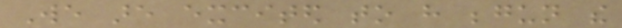We are excited to have begun the
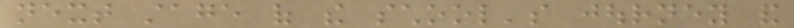next stage of the school's journey and
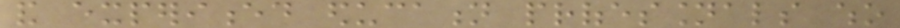and experienced education professionals who
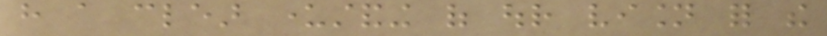have a clear understanding of our vision for the
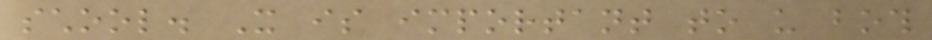school. It is important to us both
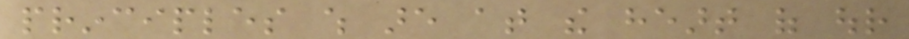principles which are at the heart of our
